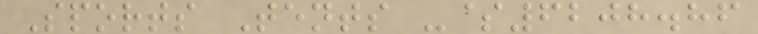Sports Tents -$6208.86
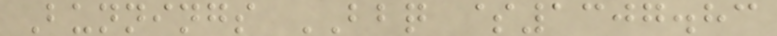Bunnings BBQ $1307.83
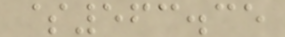$563.35
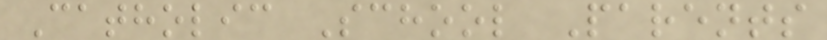Catholic School Parents
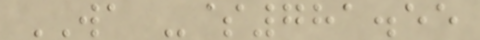WA -$781.55
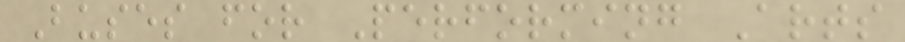Buses for Performing Arts
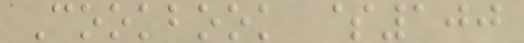Cookbook $100
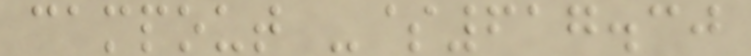campout -$617.30
